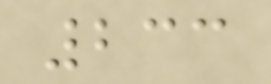233
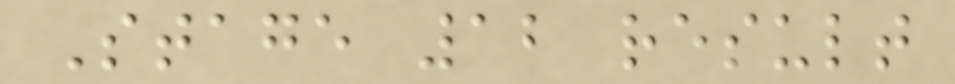Stage 12 result
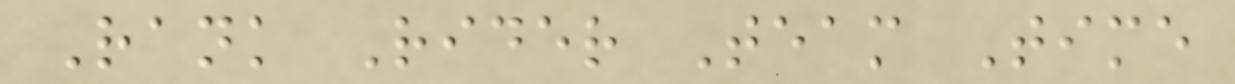Rank Rider Team Time
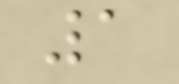1
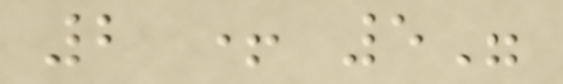2 + 5"
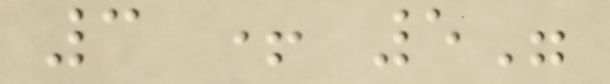3 + 5"
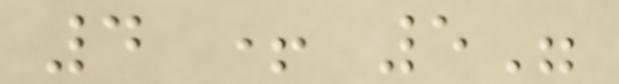4 + 5"
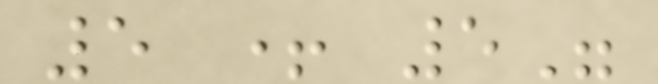5 + 5"
